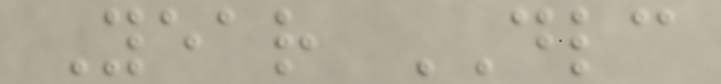Year DLC
